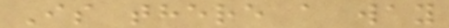Is there a way
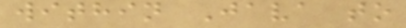within Java to
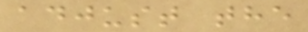adjust the
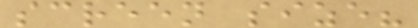screen size?
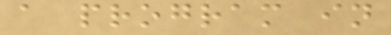a program in
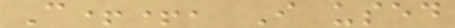C++, I used
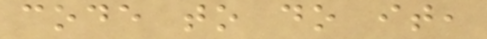code to do it,
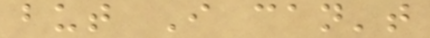but I can't
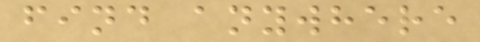find anywhere
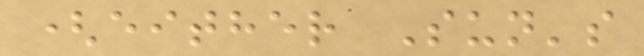(either Sun's
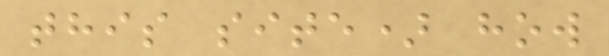this site) how
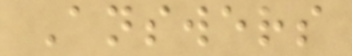Answers
